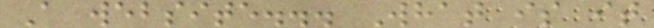A website... What is it
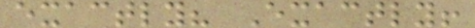exactly? Exactly!
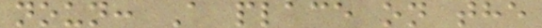noun: A place on the
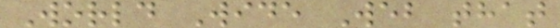World Wide Web that
